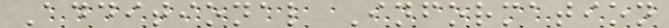Additional Information
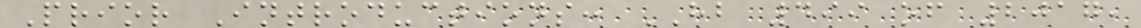Prior Introductions: HB 499 of 2017,
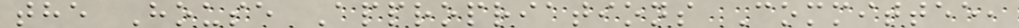the House Appropriations Committee,
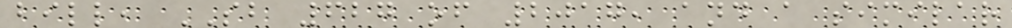bill, SB 627 of 2017, and a similar
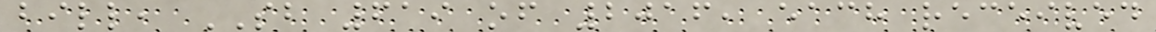bill, SB 619 of 2016, each received
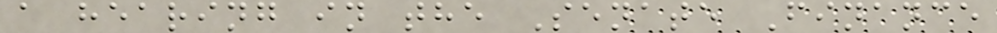a hearing in the Senate Finance
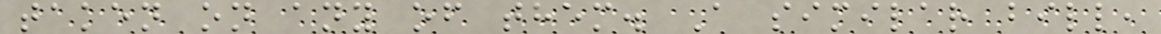taken on any of them. A similar bill,
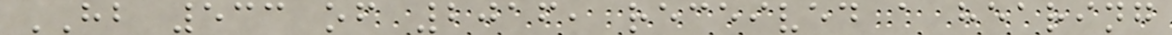HB 533 of 2016, received a hearing
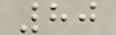80
